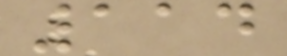114
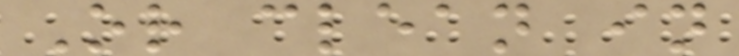Or clean in
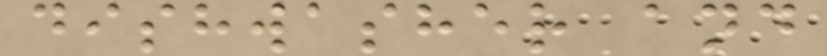dishwasher and
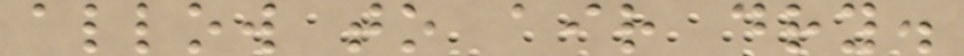allow to air dry.
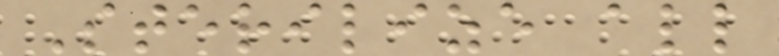Sterilize all
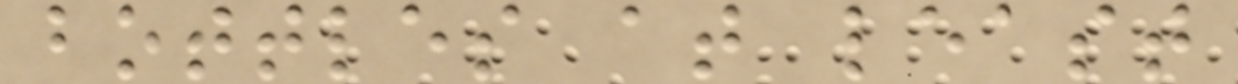bottles at least
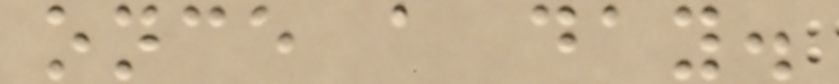once a day.
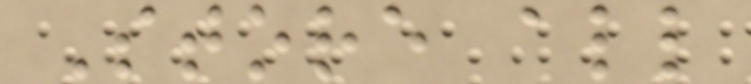Store all
